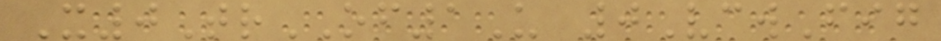X0TrOF1U 0VcwFig
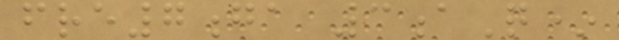fre7ga 3aQ*
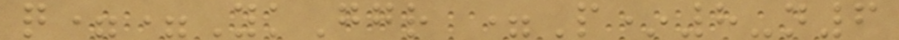q==YkGgr =P*8-n6
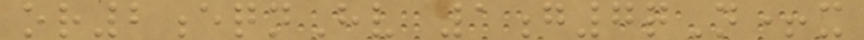or2eqnHv 1g7qN+x
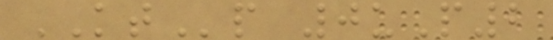KTp 0uP2
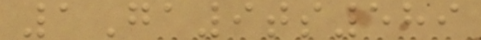1Ga9ts589
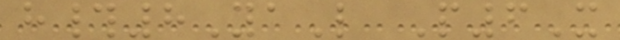h#8YaL P6X
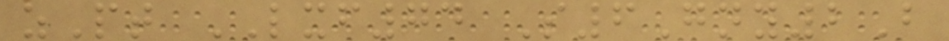zPt LXF74 S6Gny2B
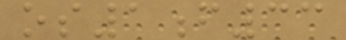os1f33
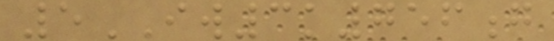5IW3k756g
